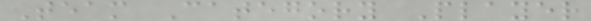Team Category Player
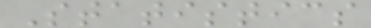Statistics
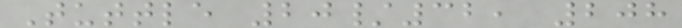Tuttle 20/32, 208
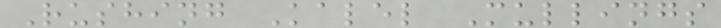Rushing Kalel Mullings
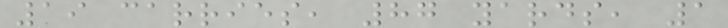19 carries, 87 yards, 1
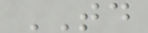TD
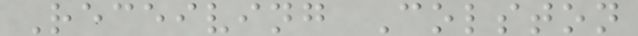Receiving Colston
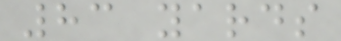83 yards
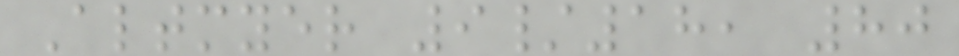Altmyer 9/18, 80
